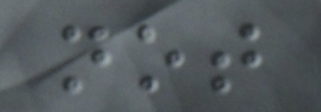not
